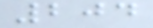204
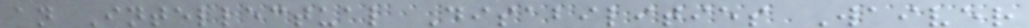an Intellectual Disabilities Waiver
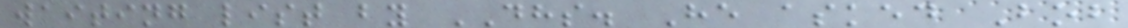waiting list by DHS. He asked Bob
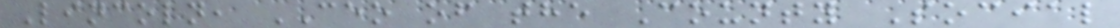Lincoln, CEO of the County Social
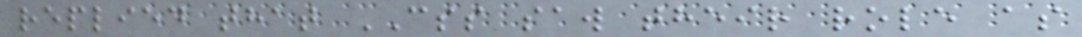replied that CSS saw their role as
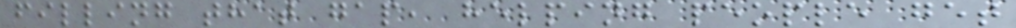filling that gap, helping people get
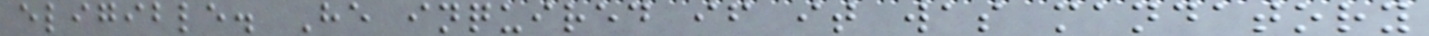eligible. He inquired if it was mandatory
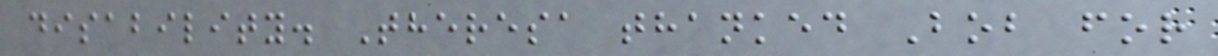disability. Theresa thanked Bob for
